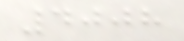4008
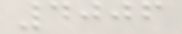4006
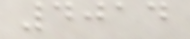4014
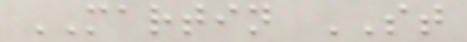MARTIN ST
